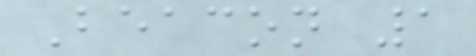Beacon 1
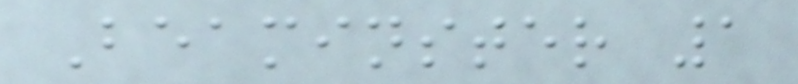Beaminster 1
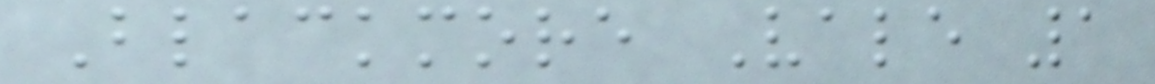Blackmore Vale 1
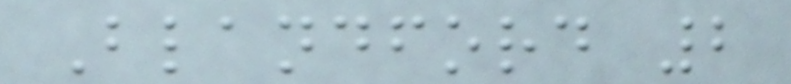Blandford 2
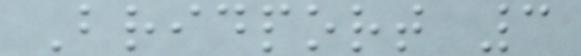Bridport 3
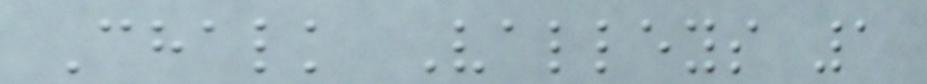Chalk Valleys 1
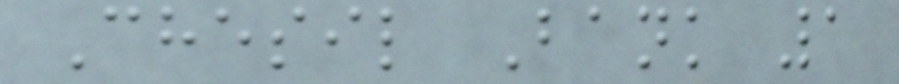Chesil Bank 1
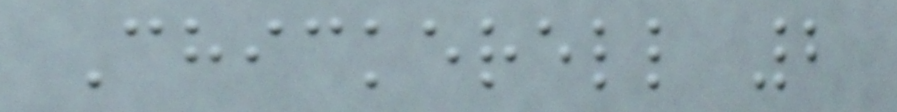Chickerell 2
